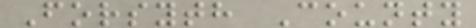Forsyth County
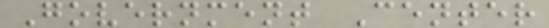Government Center
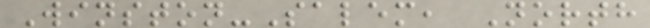Winston-Salem, North
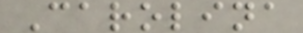Carolina
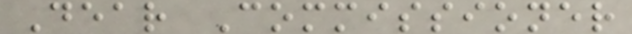Dear Commissioner
